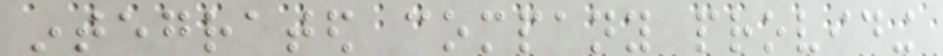integrated company providing
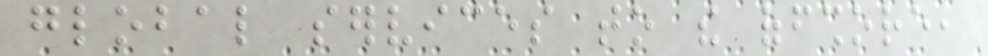global services to the offshore,
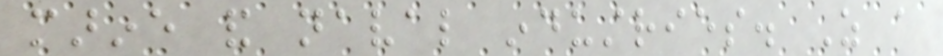marine and naval industries. As a
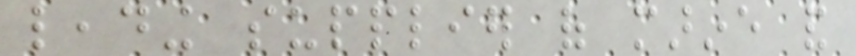leading supplier of marine and
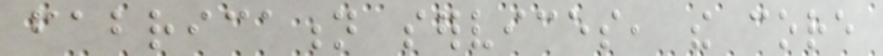fabrication services, the core
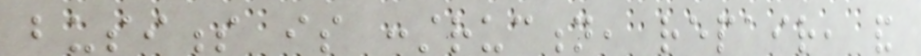business is construction, repair, and
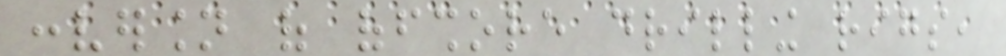conversion of offshore drilling rigs,
